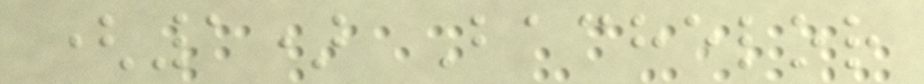(1) Bachelor
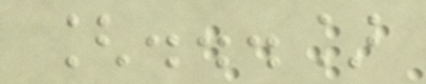[...]
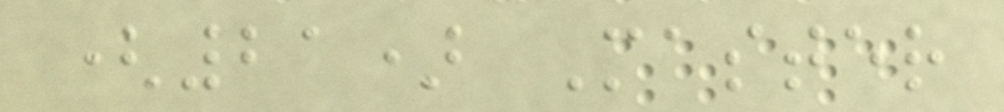(21) Master
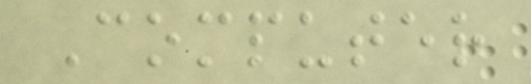Computer
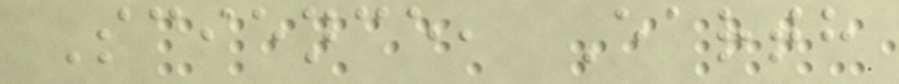Science, Earth
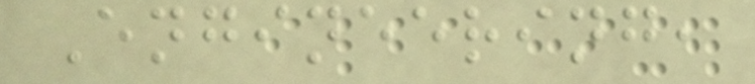Engineering,
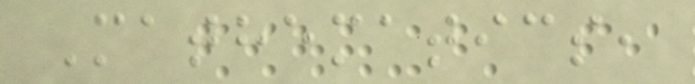Mathematics,
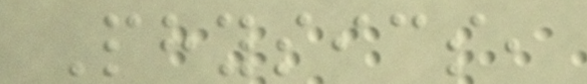Physics,
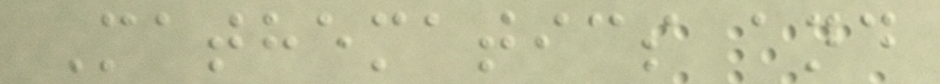Mathematics and
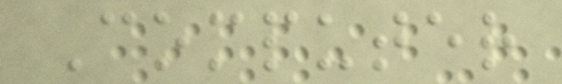Computer
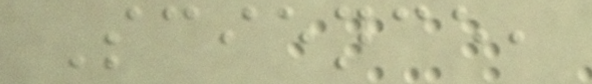Science,
